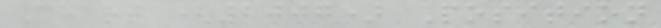Chart (2007) Position
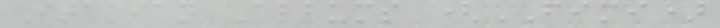Italian Albums (FIMI)
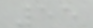55
